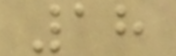18
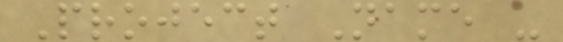Project Name -
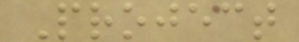Project
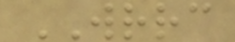WRRC
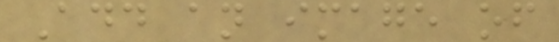Add an image of
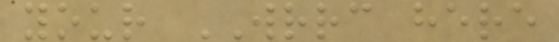your WRRC here
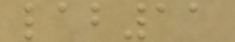lab11
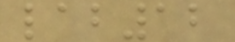lab12
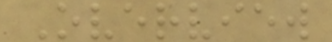Overview
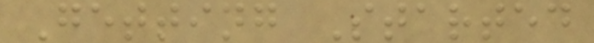Getting Started
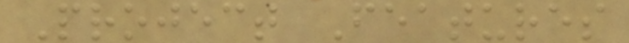Project Features
